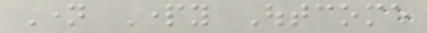Name Party Outcome
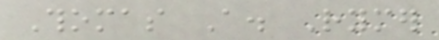Thomas A. Rymer
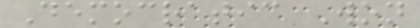Democratic Won
